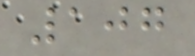107
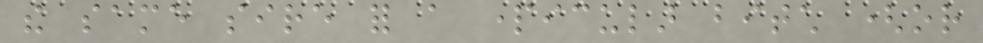the same sire for a particular bitch (or
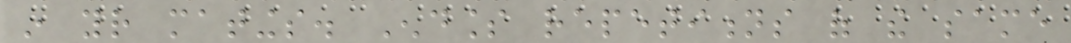in your matings. Endless repetitions of the same
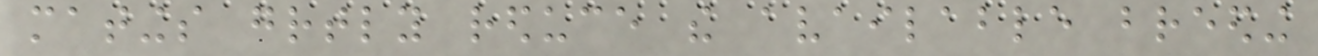matings greatly reduce the available breeding
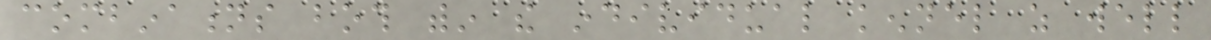combinations both within the individual kennel as well
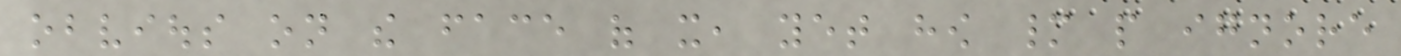obvious on the face of it, yet how many people ignore
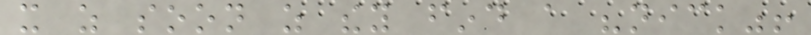it as soon as they find a "nick"!
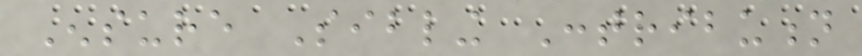Ensure Sibling Contribution
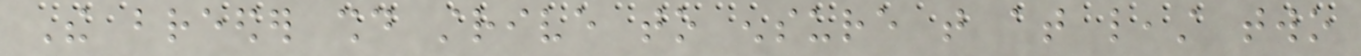The breeder should strive to ensure that at least two
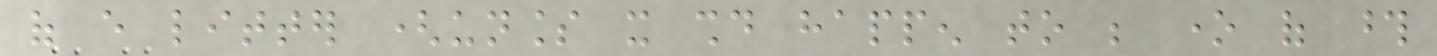of every litter (unless it should happen to be one of those
